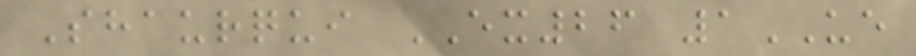Shaurqui EX26 1UE
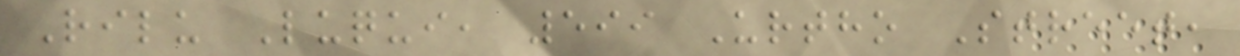Rilu Luqui, 599 Urtho Street,
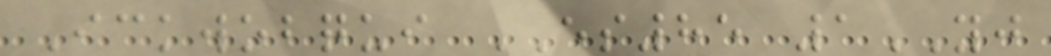Ickwobqui ES85 1YJ
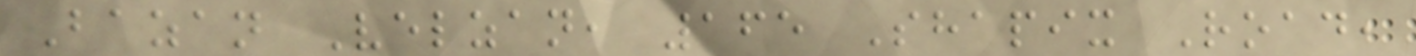Bazan Velzan, 165 Shapix Road,
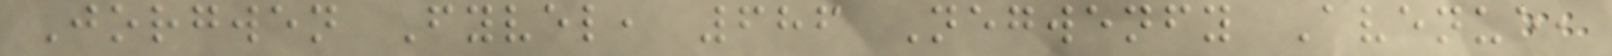Jorgwen Fyvel, 686 Negwenfy Avenue,
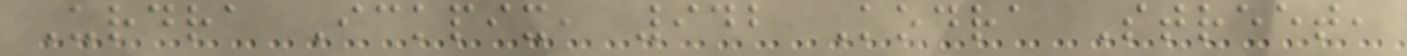Urdra Ickpix, 942 Kodra Street,
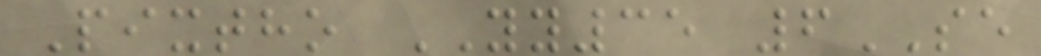Pixtho YY35 6SE
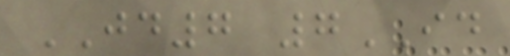JD7 7ID
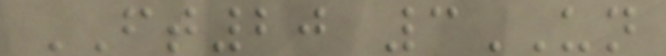FT20 3UN
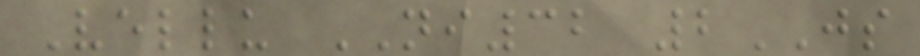Vellu NI32 2JS
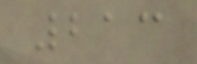213
